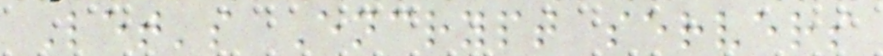Let's Encrypt servers
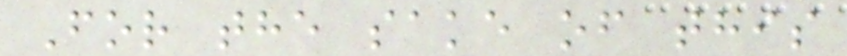For the sake of this
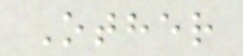Other
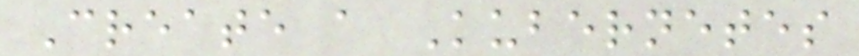Create a Kubernetes
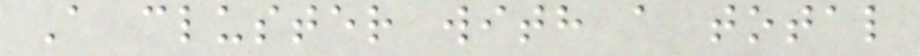A cluster with a total
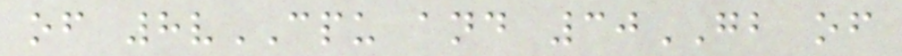of 8vCPU and 30GB of
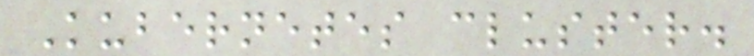Kubernetes cluster.
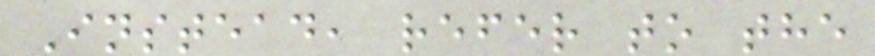Instead, refer to the
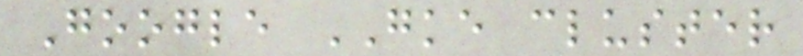Google GKE cluster
